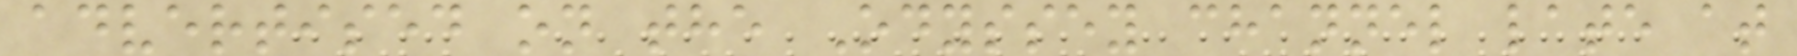advertised on the Odyssey channel late at
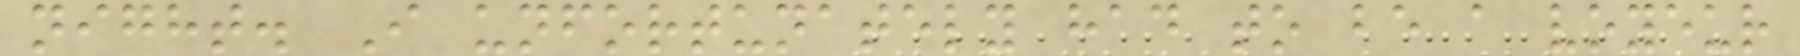night. I unfortunately had to be a voyeur
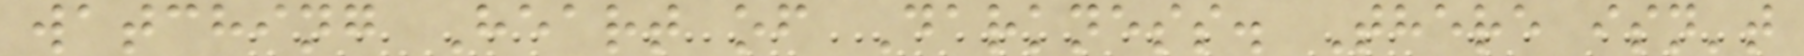watching Heart of Darkness. There isn't
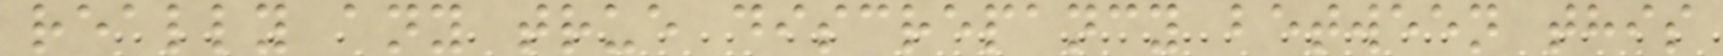really any true discrepancy between this
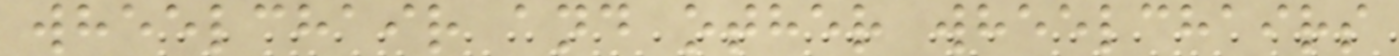wheelchair and other wheelchairs
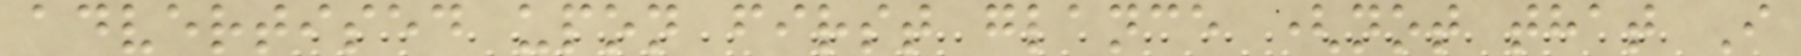advertised upon first glance (not that I
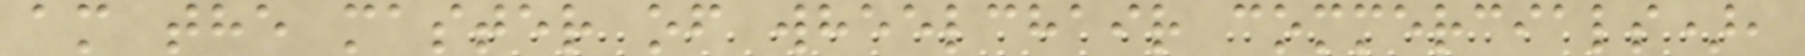am the master of wheelchair commercials),
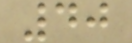40
